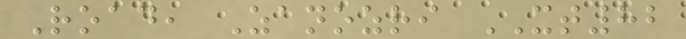Road, Zanozri XT82
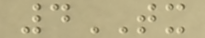4TX
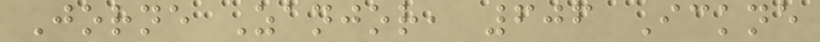Jorne Zanjor, 606 Ickne
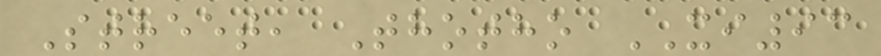Street, Thotho XI93
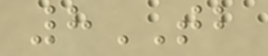8TB
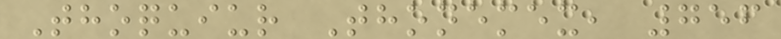Thoquiur Thonemex, 756
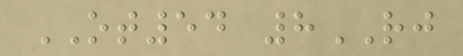OT54 8RJ
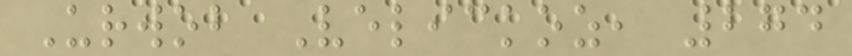Urwob Velickoz, 274
